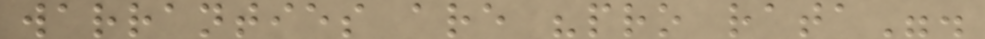warranties are "pro rata".
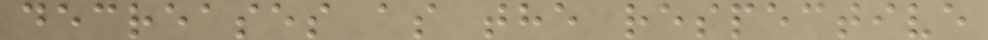decreases as the respective
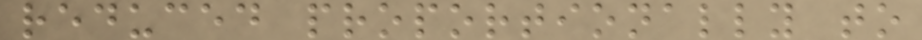reduced proportionally to
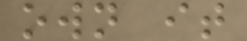own it
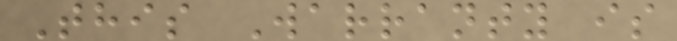This Warranty is
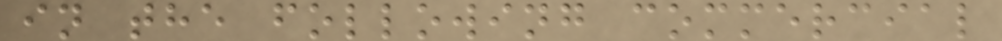in the following commercial
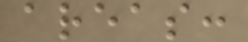areas:
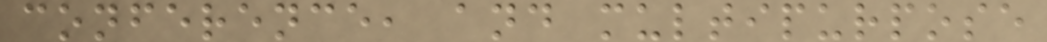conference, and multipurpose
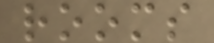rooms
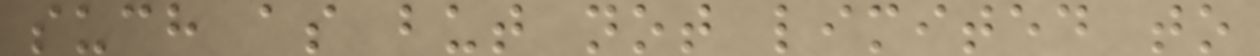such as but not limited to
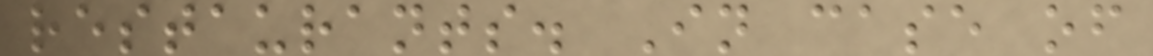restaurants. In case of
